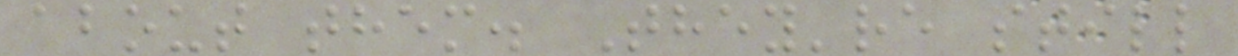about them. They're still
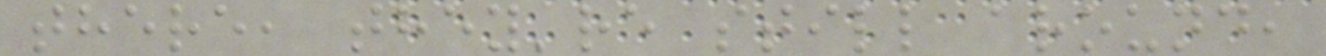there, they're still around,
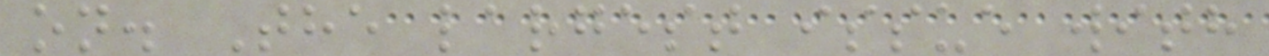on. The largest issue with
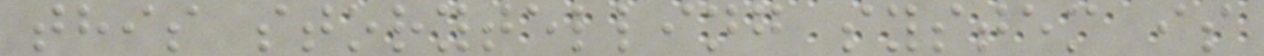this storytelling system is
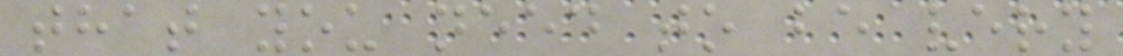that you need to be very
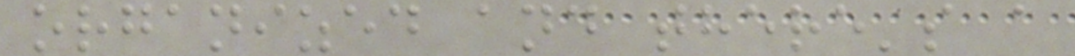organized and there's a
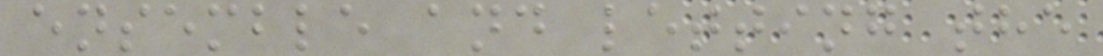ensemble and letting the
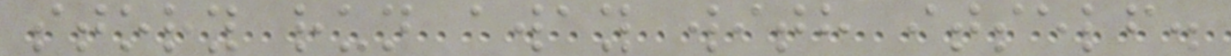story run away with itself.
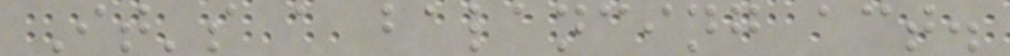It's a balancing act.
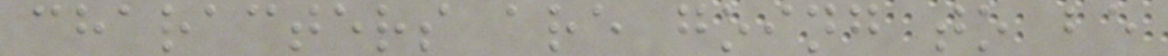characters are going to be
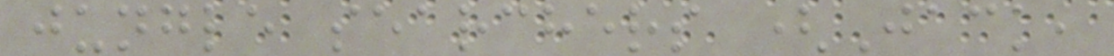jungle searchers (Jack,
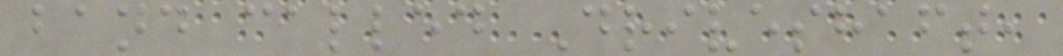band called Driveshaft,
